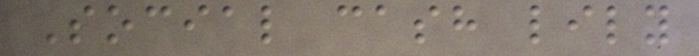Social cash lily
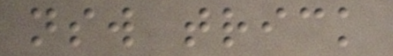nsw trick
